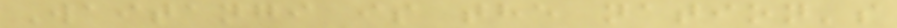Waitangi is the nation's
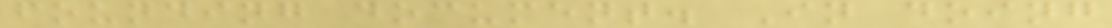founding document. In doing
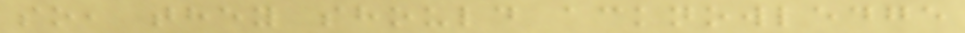so, they should acknowledge
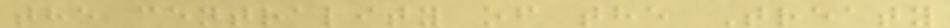the centrality of the Treaty
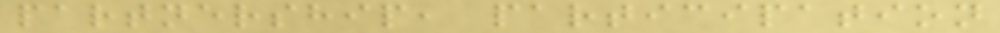partnership, participation
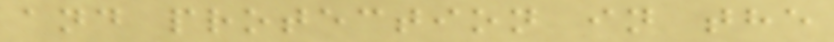and protection in the
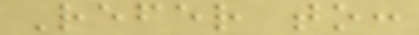Refer to:
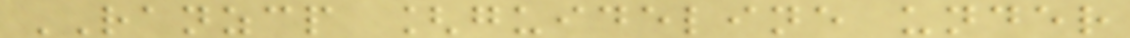RANZCP [guideline under
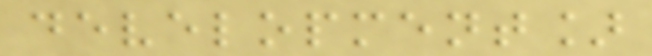development]
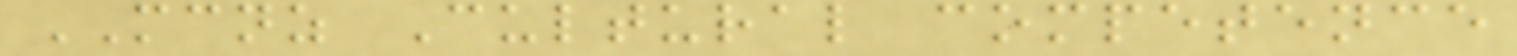MCNZ Cultural competence
